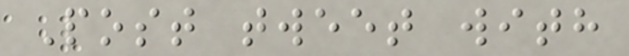Post tweet with
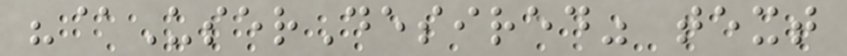"@UserDesired" text
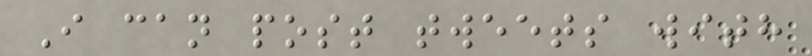I can post tweets with
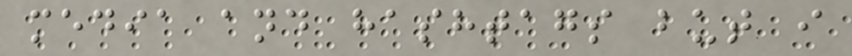media and hashtags but i
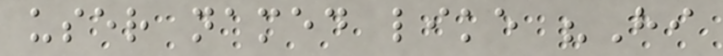user named like "Hi
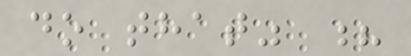do that" ?
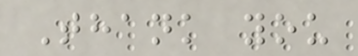Thank you
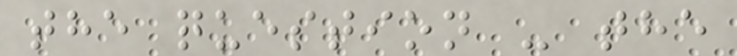the question - the
